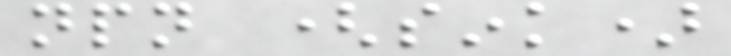npn (sink)
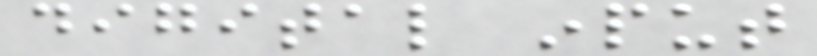digital input
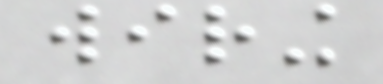wiring
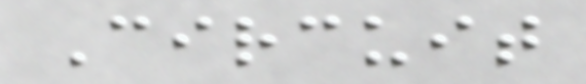Circuit
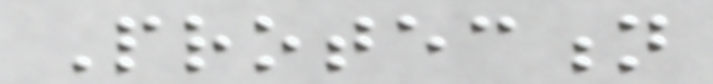Protection
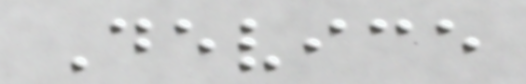Device
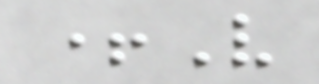+V
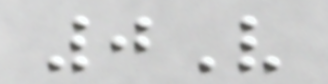0V
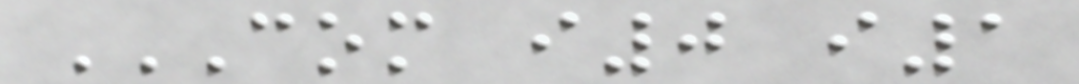COM I0 I1
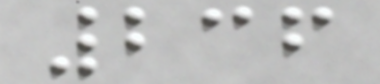236
